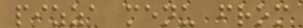pizza menu from
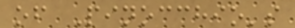of Pinocchio's
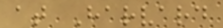at Harvard
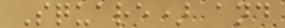Square) and
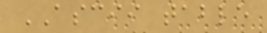ASCII table
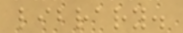library.
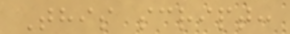This script:
